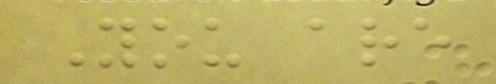You are
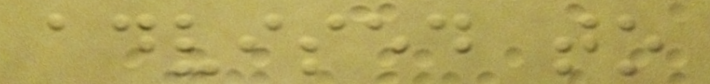advised to
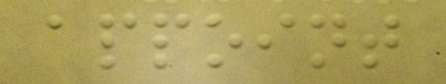appoint
